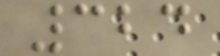324
